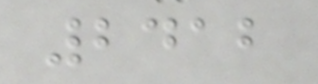2412
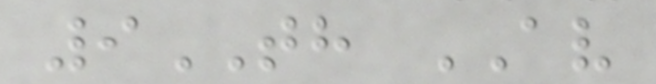9TH AV
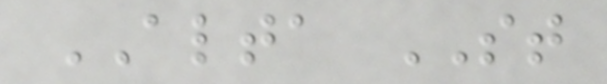ALTA ST
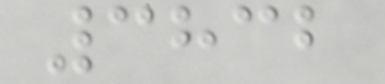3832
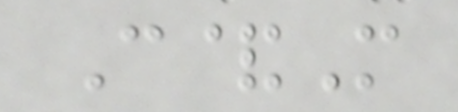C&M
